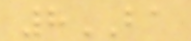8BA
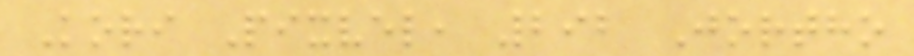Kori Pixvel, 292 Jortho
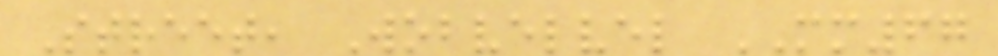Street, Wobvelvel MM67
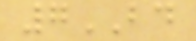7BD
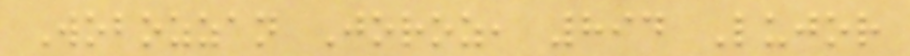Wobozzan Joroz, 894 Lujor
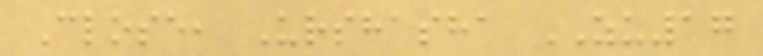Close, Urshasha ZU17
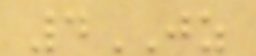4JZ
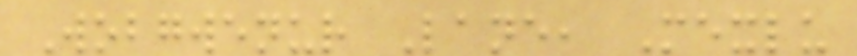Wobgwenur Lane, Mexlu
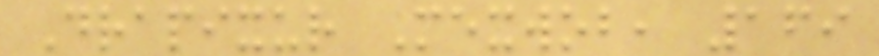Drapixur Mexwob, 169
